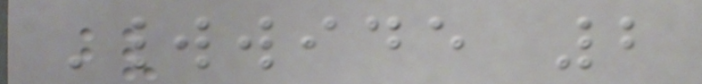Worldwide 2
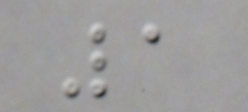1
